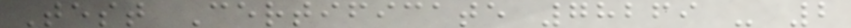Test Certificate 78269 - 2
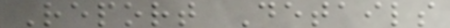Report Details
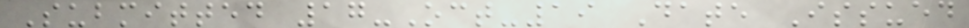Submitted 17-Oct-19 Date Issued
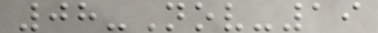08-Nov-19
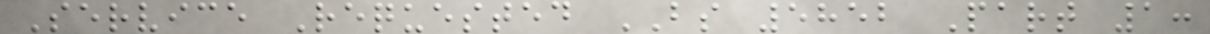Service Requested BS 5852 Part 1:
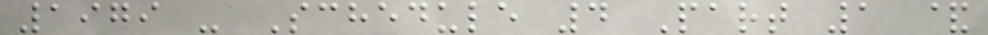1979 - Schedule 4 Part 1 &
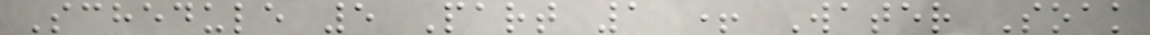Schedule 5 Part 1 + Water Soak
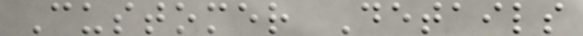Customer Details
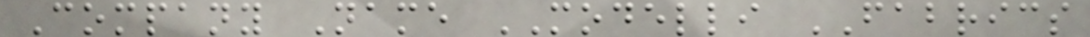Company Name MODELLI FABRICS
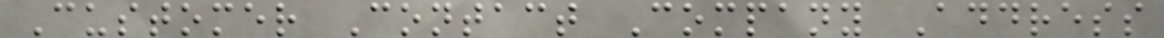Customer Contact Company Address
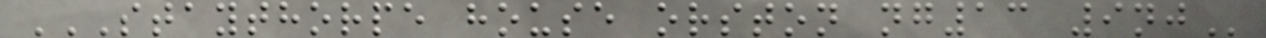STAYTHORPE HOUSE ORSTON NG13 9NJ
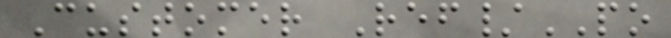Customer Ref/PO
